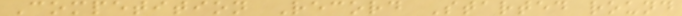Competition Record Started round
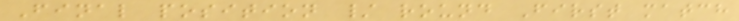Final position / round First match
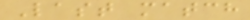Last match
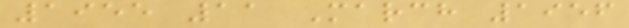1955 11 March 1956
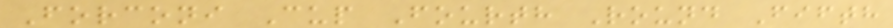Forconi Cup Fourth Round Fifth
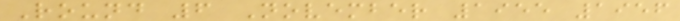Round 6 November 1955 1956
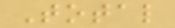Total
